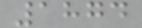1874
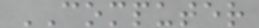COMPUTER
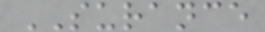SURANCE
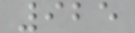925
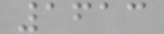1613
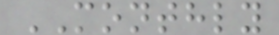MONTHLY
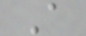A
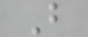B
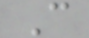C
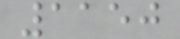1150
